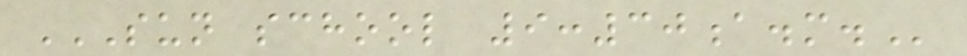SUN SCHOOL 9:30A.M.
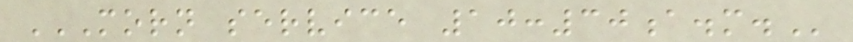MORN SERVICE 10:30A.M.
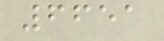6651
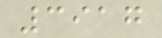3917
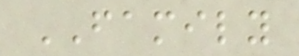FAMILY
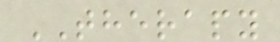THERAPY
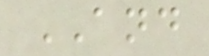AND
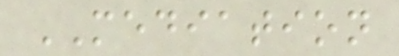MEDIATION
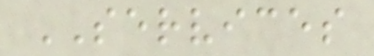SERVICES
